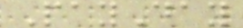PayDay
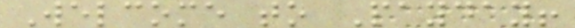Welcome to Payday!
